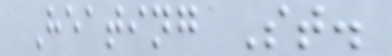Heating St.
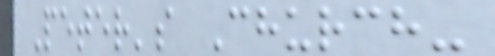Peter's Church-
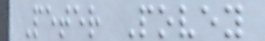Peter Povey
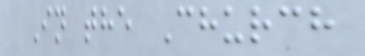In the Church
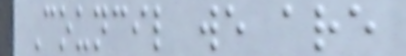Council we are
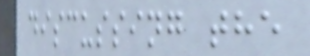discussing the
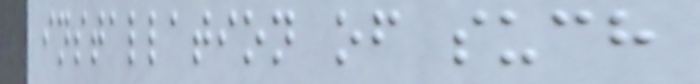installation of such
